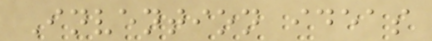Invention ideas
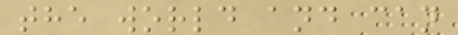the world and can
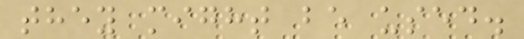they might be used.
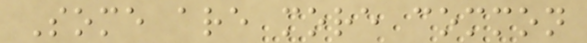Some are more common
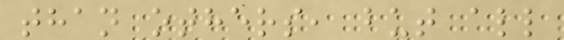than others, but all
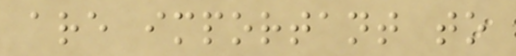are important to
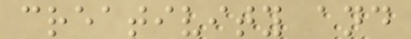creativity and
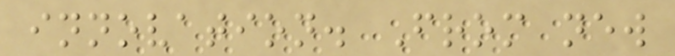innovation. From new
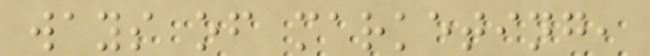ways of marketing,
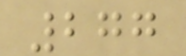277
